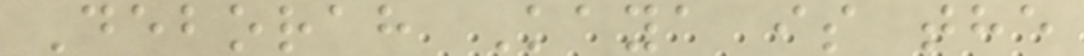Deborah Kaya is the
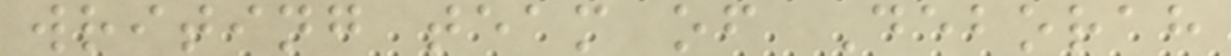writing team of Deborah
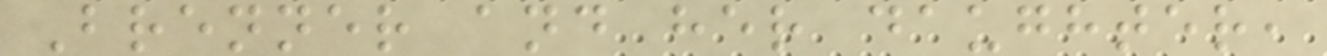Brenner and her daughter,
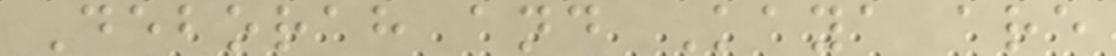Deborah and Kaya are
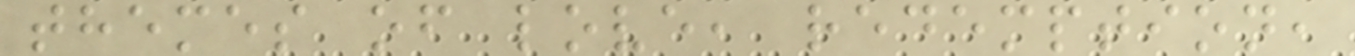themes of love, redemption,
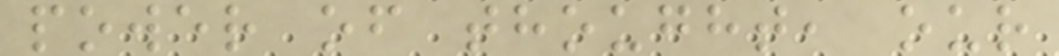power of thought, our
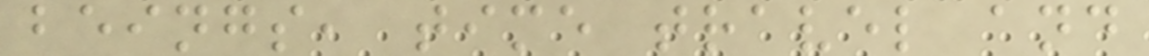beings, time travel and
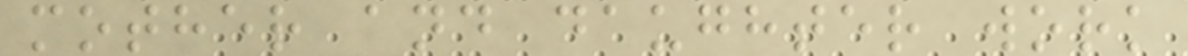mother and daughter work
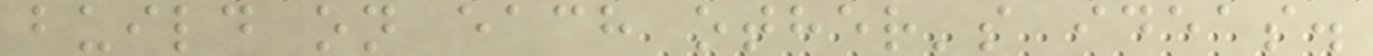build on each other's ideas.
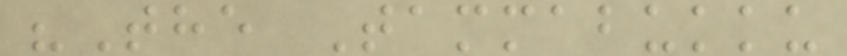"The Tammabukku
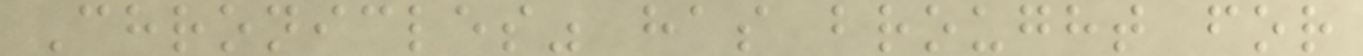Chronicles" has brought for
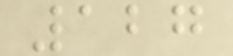127
